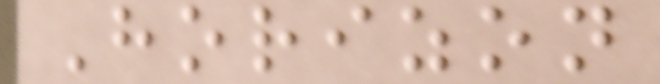Horizon
